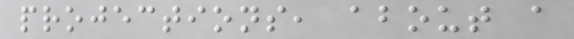projections, about a
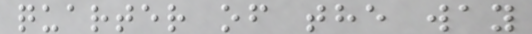quarter of the way
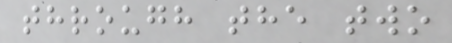through the two
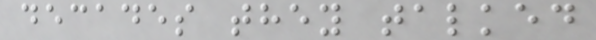decades they talked
